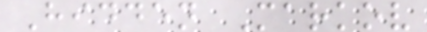Hidden Markov
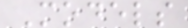Models
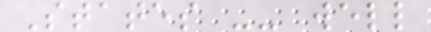States -- well
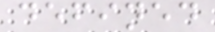defined
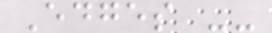Edges --
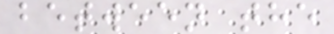between the
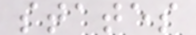states
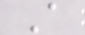A
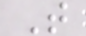T
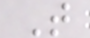T
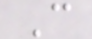C
